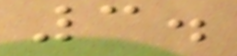3.
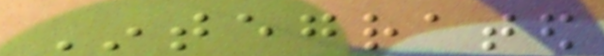Integrated
